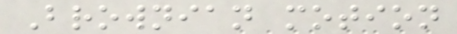Brownian motion
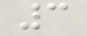3
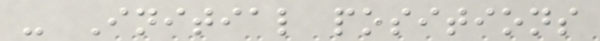- Initial positions
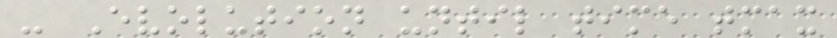- Evolution until time tmax
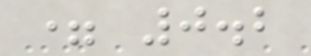= 0.2
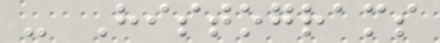- Histograms
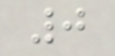0
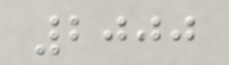2000
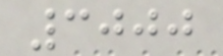3000
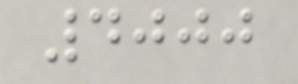4000
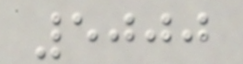5000
